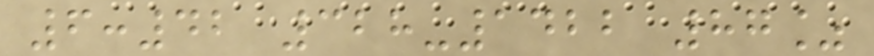6:42 328-1422 87%
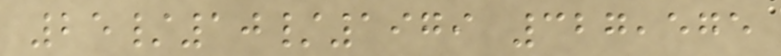25/10/1979 327,575
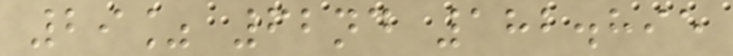29% 62nd 182.895
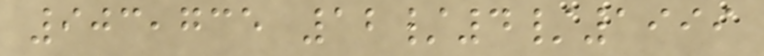903,735 12/4/1999
